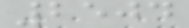2504
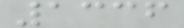1336
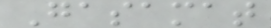Gasamat
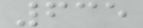635
